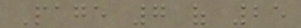Page 7 of 25
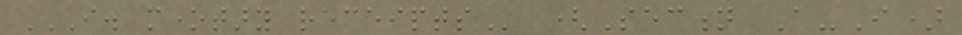I. MONETARY RECEIPTS (Section A-I)
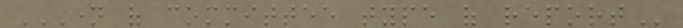NAME OF COMMITTEE TYPE OF REPORT
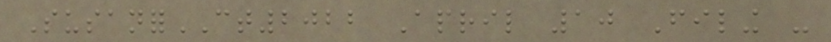SusanforCT2022 April 10 Filing -
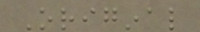Original
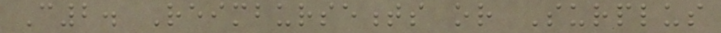C2. Reimbursements or Surplus
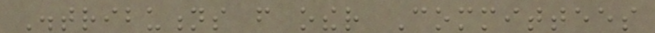Distributions from other Committees
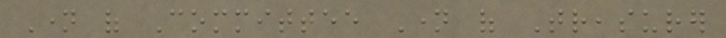Name of Committee Name of Treasurer
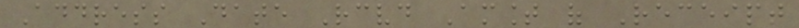Address Date Received Amount of Receipt
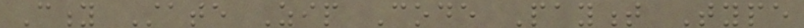City State Zip Code Payment Type
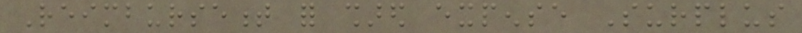Reimbursement for shared expense Surplus
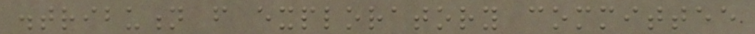distribution from exploratory committee
